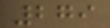279
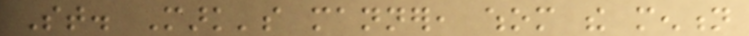St. Mark's manner, whom the mention
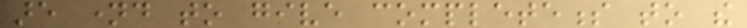are named to give completeness to the
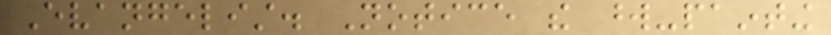Evangelist. Notice the word-painting
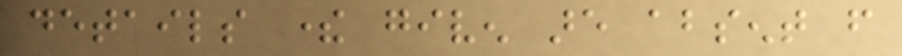details there given are absent from
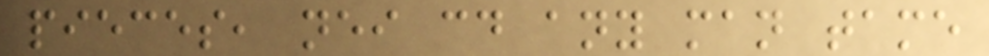pieces, neither could any man tame
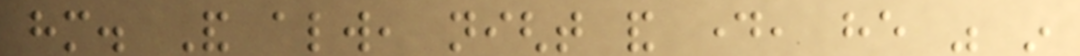him. And always, night and day, he was in
